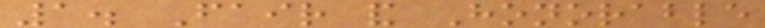1. Fair and Honorable
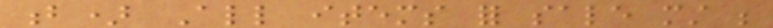b) All items for sale must be
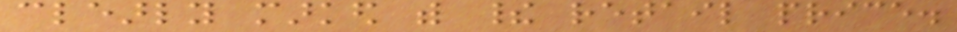clearly marked with their retail price.
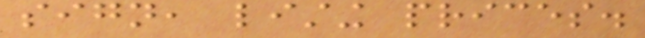sign, listing prices.
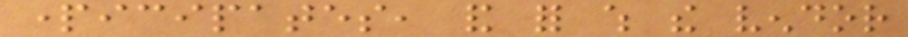participates, and for which the vendor
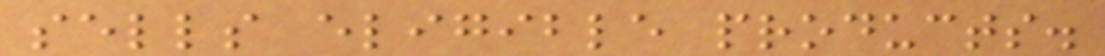sells eligible products.
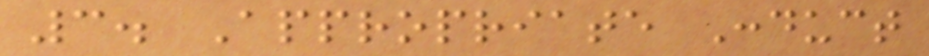3. Appropriate Conduct
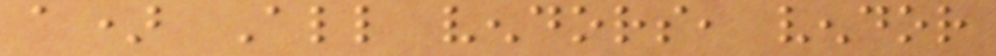a) All vendors, vendor
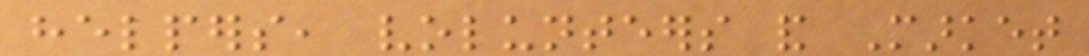helpers, volunteers and Market
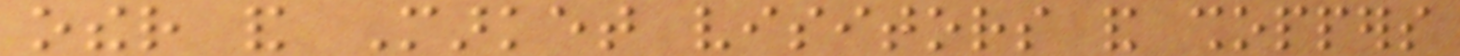other and Market visitors and shoppers
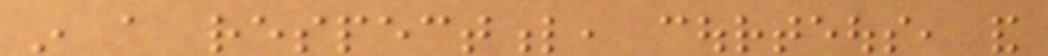in a respectful, courteous, and
